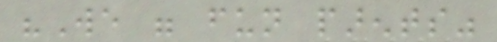"We were fun parents"
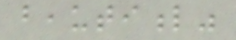beautiful"
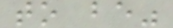to be"
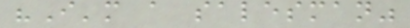"I'm a salesman"
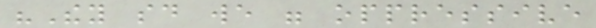"They said we were oppressive
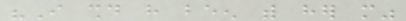"I should have been with her more"
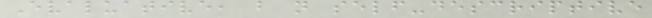Evaluative, but not self-descriptive
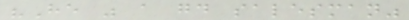"He was a good salesman"
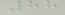88
